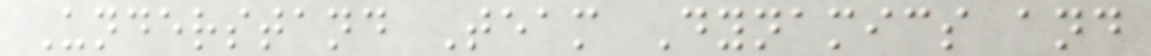Understand Team Dynamics and
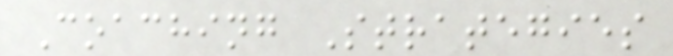Coaching Strategies
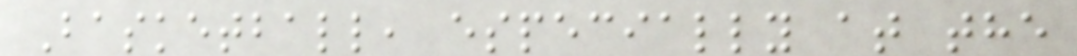Basketball, especially at the
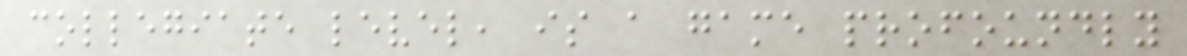collegiate level, is a game profoundly
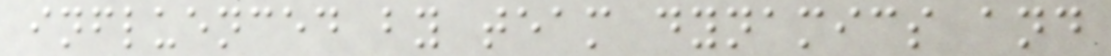influenced by team dynamics and
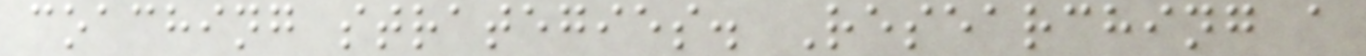coaching strategies. Researching a
